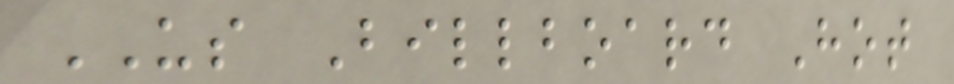US Billboard Hot
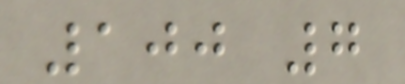100 7
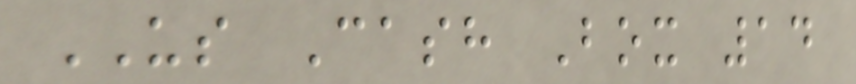US Cash Box 14
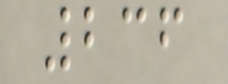236
